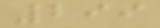299
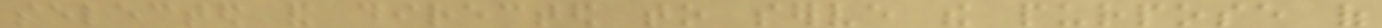selected and directed to serve the purpose of
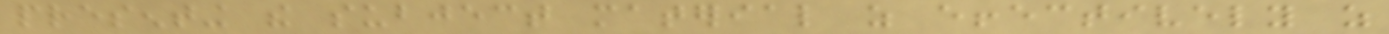presenting the subject material as effectively as
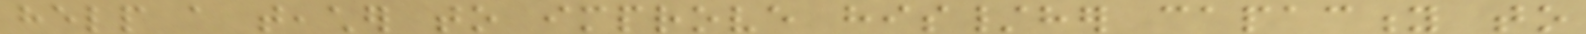help a teacher to improve his/her capacity to
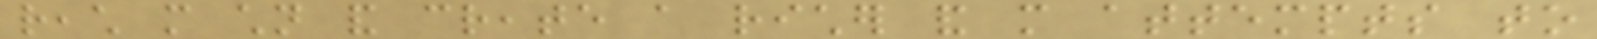reach more children and create a richer and more attempts to
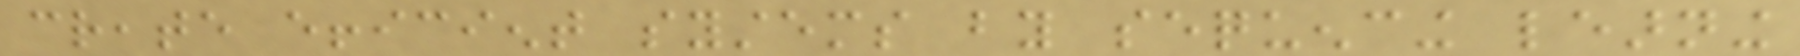create efficient systems by sequencing learning
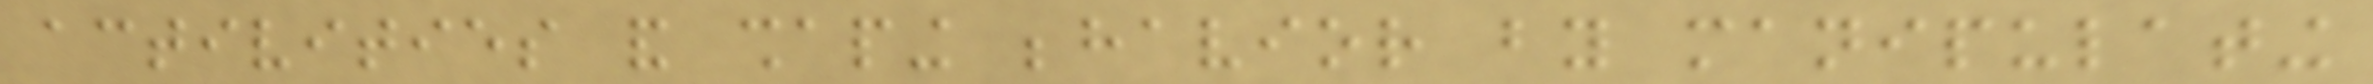activities and shaping behavior by manipulating
